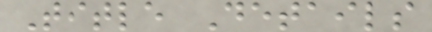Title Details
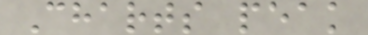Charts peak
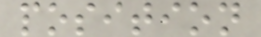position
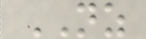NZ
